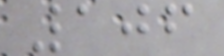106
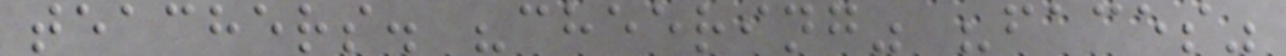teachers. "cheering" "faces"
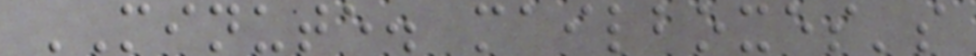MINUTE. mailboxes's
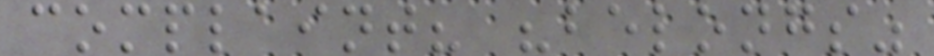complaint? "belongs"
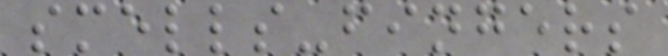smells-fingers
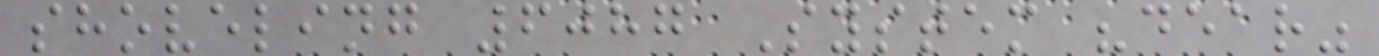shoveling 6087 System "dear"
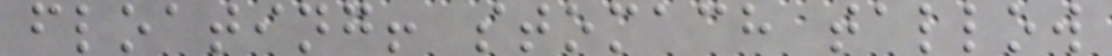floating! stomach tallow
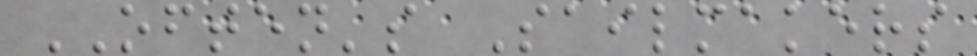OFTEN's Sailmakers
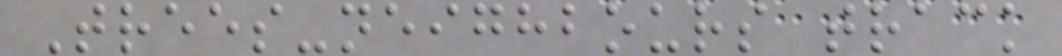Trees-neighbours track
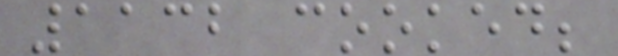1132 cooked;
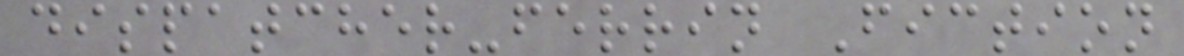dispatcher-ferrin Fiction
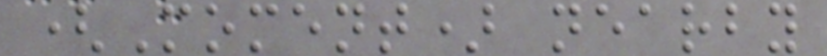(Moment) nearby
